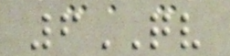6QV
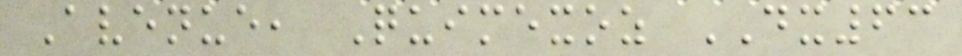Avenue, Quimexoz DX63
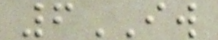6IW
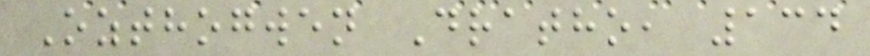Ozthogwen Dratho, 134
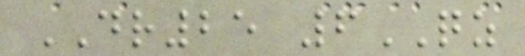DR25 6QZ
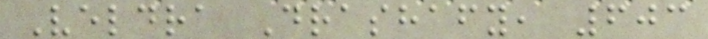Veldra Drashafy, 603
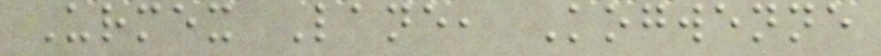Urmex Lane, Kogwenne
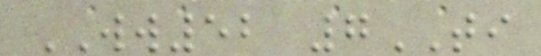WW52 7TI
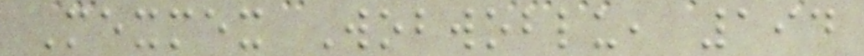Mexmex Wobwoblu, 194
